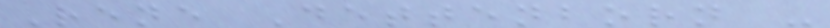Rene Dettenborn -
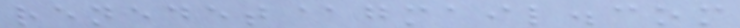renedet@gmail.com
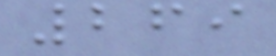269
